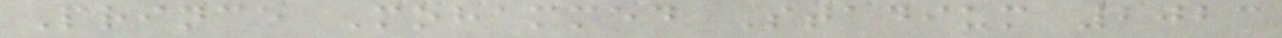Prince Mohammed Stadium 2023
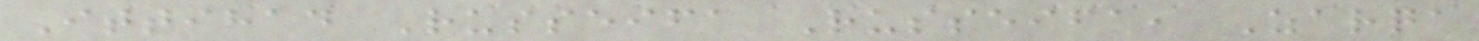Ittihad Russeifa Russeifa, Zarqa
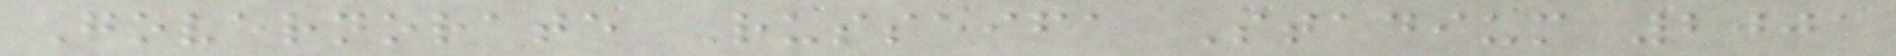Governorate Russeifa Stadium 2001
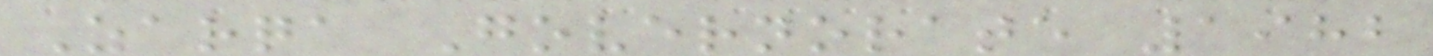Zarqa Governorate 1982
